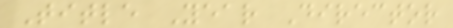Title Year Director
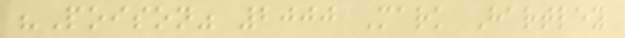"Poison" 2000 Mark Hartley
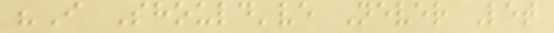"I Should've Never Let
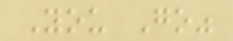You Go"
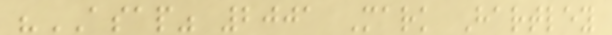"ASAP" 2001 Mark Hartley
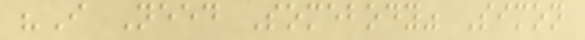"I Need Somebody" Simon
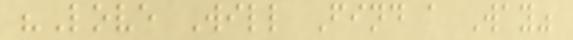"Love Will Find a Way"
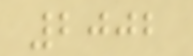2002
